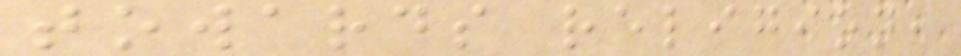towards religion,
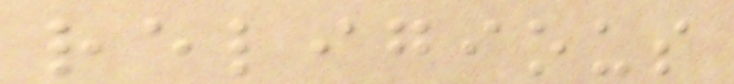religious
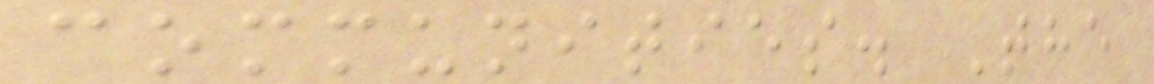communities. The
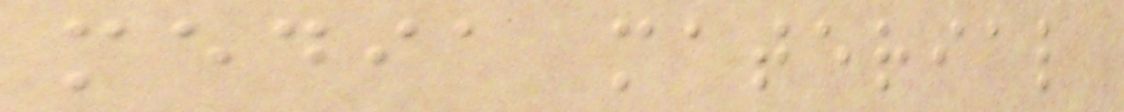media material
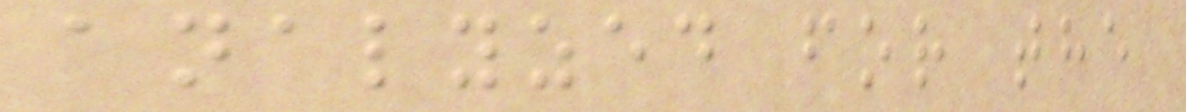analyzed for the
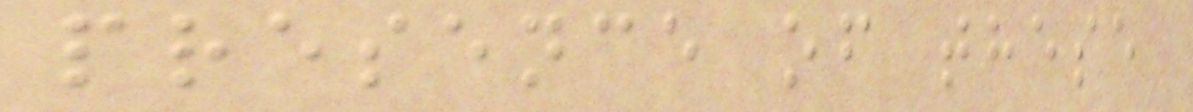presence of these
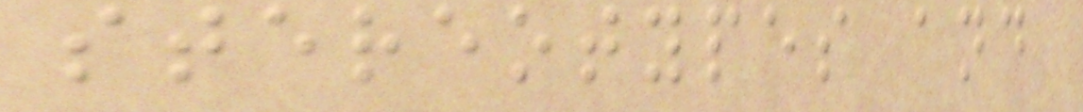stereotypes and
